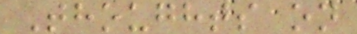Thoughts on
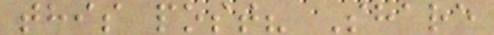this post? Share
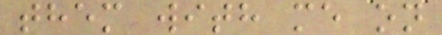them with me on
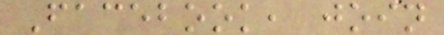Facebook, join
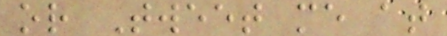or Tweet me at
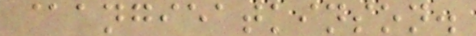@angieatkinson.
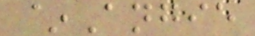~Angie
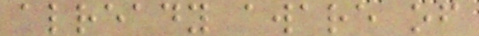already aware of
